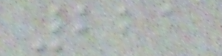221
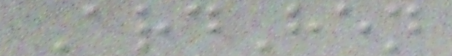ArdHen
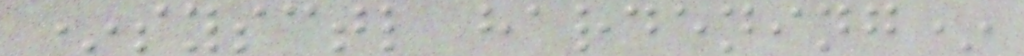*sysctl hardening*
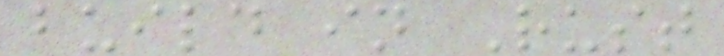build in Rust
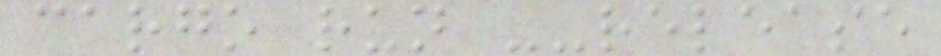cargo run --release
